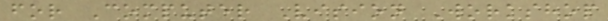for Computer Vision Workshop
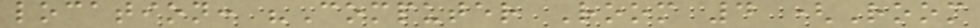location: "Computer Room 4 (Room
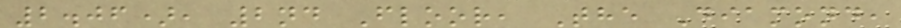2.06), 2nd Floor, The Diamond,
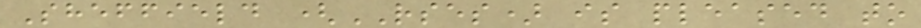Sheffield (RSES) is pleased to
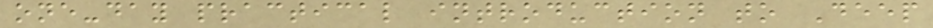one-day practical introduction to Deep
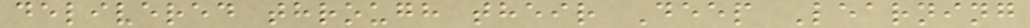delivered through their Deep Learning
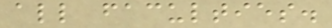all faculties.
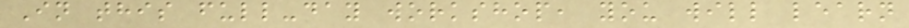In this full-day workshop, you will learn
